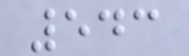543
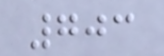703
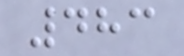483
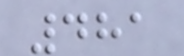481
